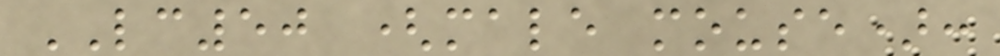LC50 (male mouse):
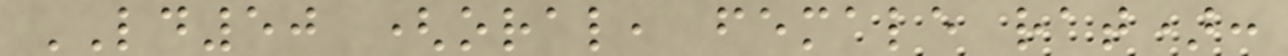LD50 (oral, female rat):
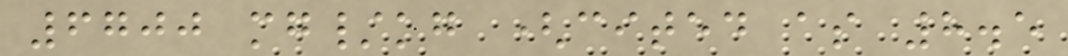6700 mg/kg (cited as 8.5
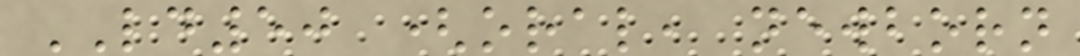LD50 (oral, newborn
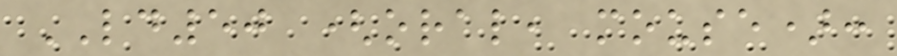LD50 (oral, mouse):
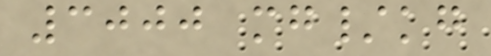3000 mg/kg
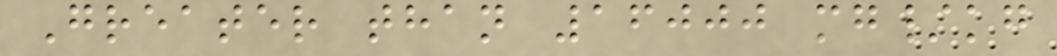Greater than 16000 mg/kg
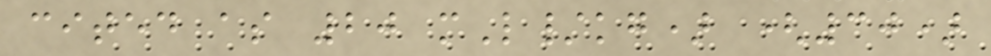cited as 20 mL/kg) (30)
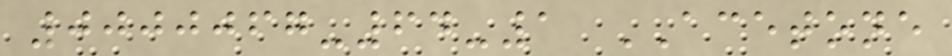0000067-64-1 ACETONE
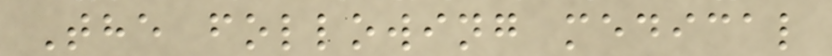The following medical
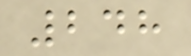248
